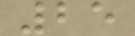25
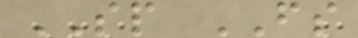SP FS
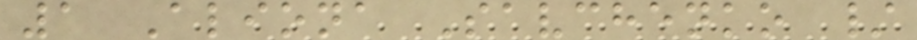1 Aliona Savchenko /
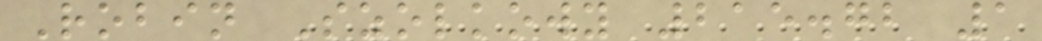Robin Szolkowy 215.72 1
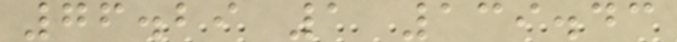76.29 1 139.43
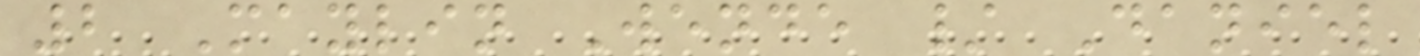2 Maylin Wende / Daniel
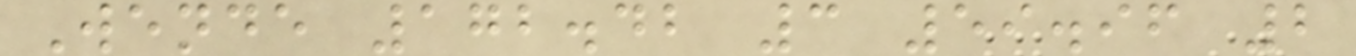Wende 172.42 3 59.96 2
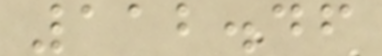112.46
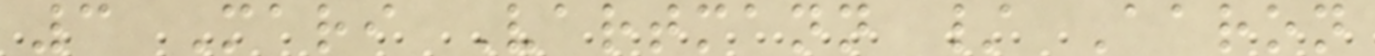3 Mari Vartmann / Aaron
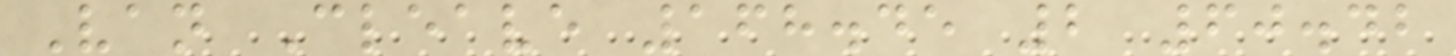Van Cleave 168.45 2 60.42
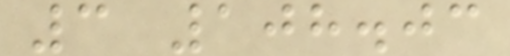3 108.03
